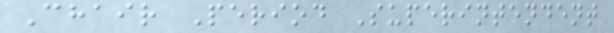Chair Period Superintendent
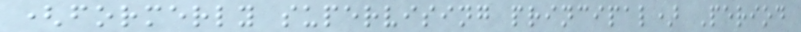(formerly supervising principal) Period
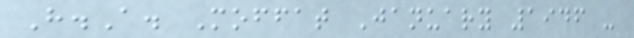H.A. Moffat January 1946 -
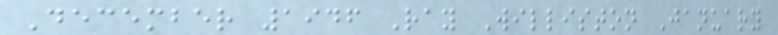December 1946 Ray Williston January
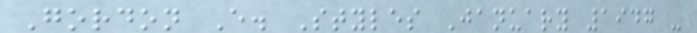Gordon E. Styles January 1947 -
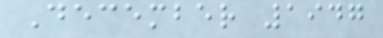December 1947
